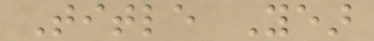Title Year
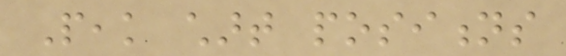Peak chart positions
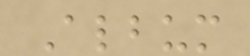Album
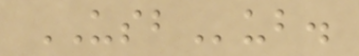USBub.
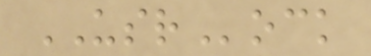USRock
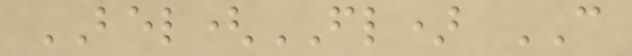BEL(FL) CAN
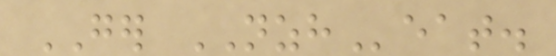GER NZHeat.
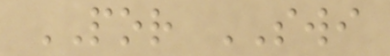POR SWI
